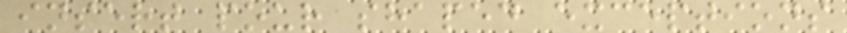insert pour shaped exceptions
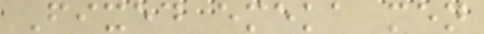Fixed emeka men
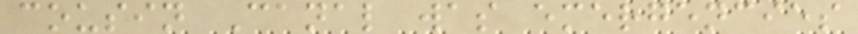cousin Canal was emergencies
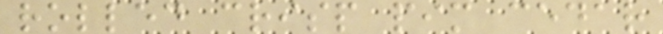rolled crisp pim cedar
